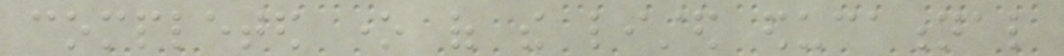completed one of the listed educational
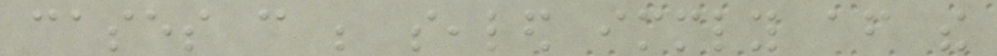cases can be sealed immediately after the
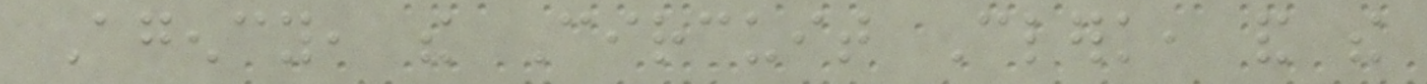Agency, the Circuit Clerk, and the
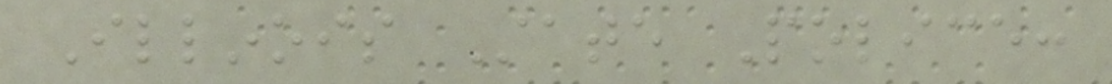Illinois State Police:
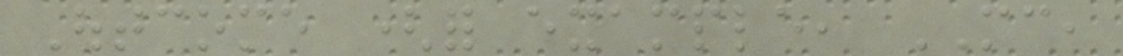Outcome (for example, MC,
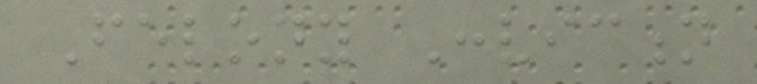Felony Conviction
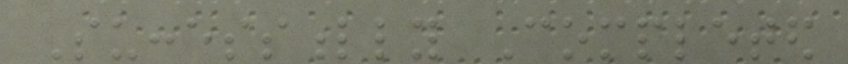Successfully Completed
